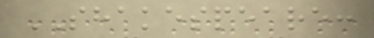SHAKESPEARE:
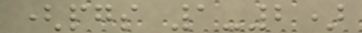(pgs 1-2)
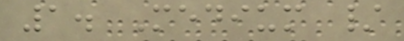1. Medium /
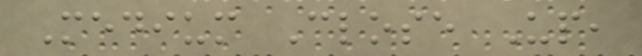Medium Close Up,
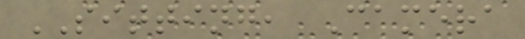SITTING, Camera
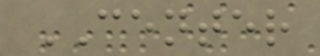CENTER
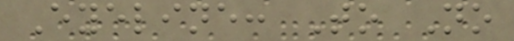Eyeline: To No
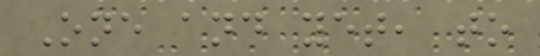One and yet, to
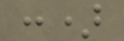:)
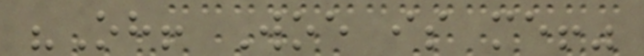"Oh! Woe is me!"
